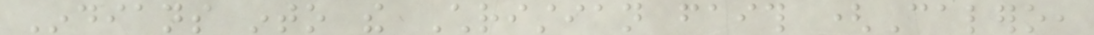Indians into the Christian faith (Calero,
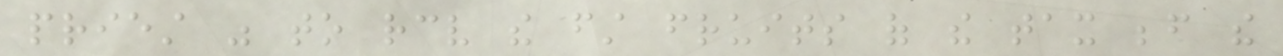priest was to receive the first fruits of the tax before the
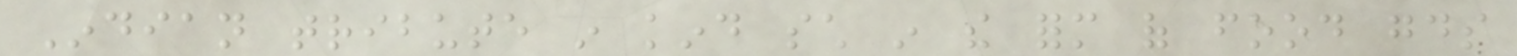Indian tribute in kind such in the form of food goods
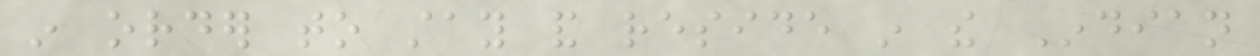in order to stay and reside in the Indian
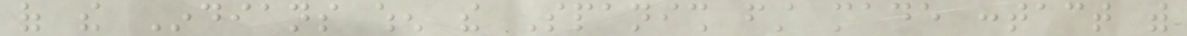of the Indians when the Spanish first made contact with
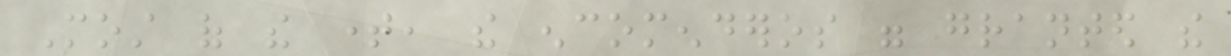Most of the time, the encomenderos were granted the
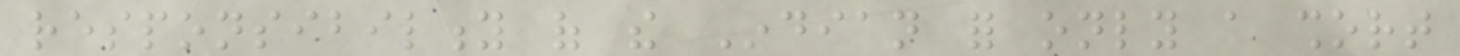responsibility of the Indian for only a short
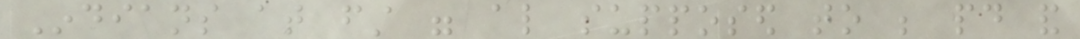Indians at first were also supposed to be paid and
